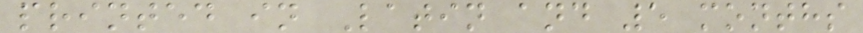printed in Latin and 5 months
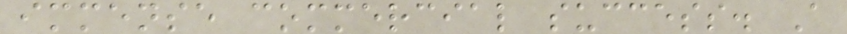immense commercial success. A
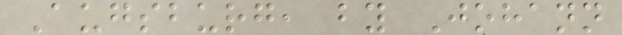Augsburg, by Johann
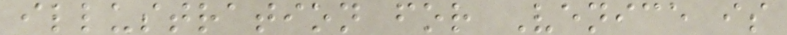illustration for Venice is
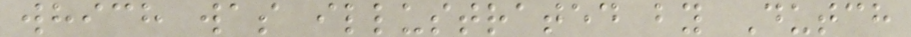which was illustrated by Dutch
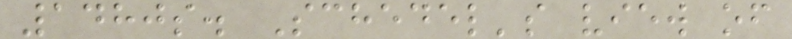1480s. Schedel's view of
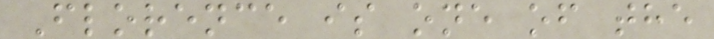Florence is one of the
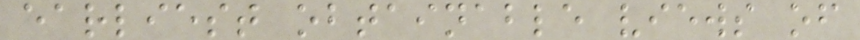earliest obtainable views of
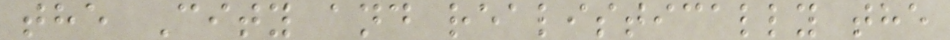the City and realistically the
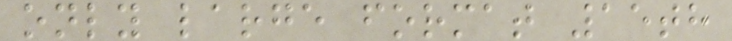only large format 15th
